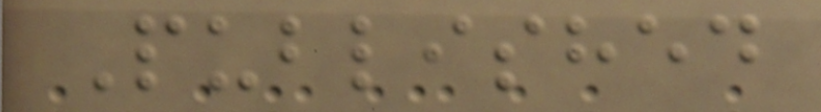Published
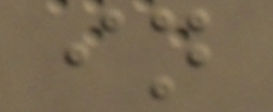in
